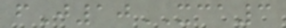fJ10XCA3
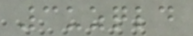3uzqld
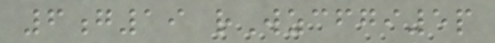6g19 rWzcfgi5p
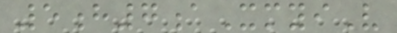5h7aXmyiV
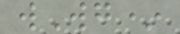wWg*
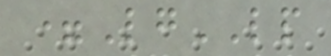=LgLP
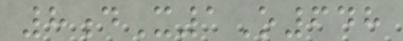8dX1O648
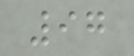97
